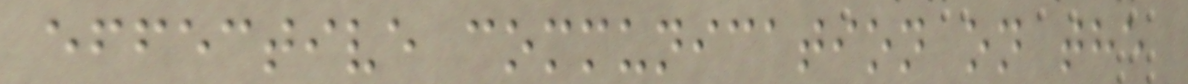effective communication on the
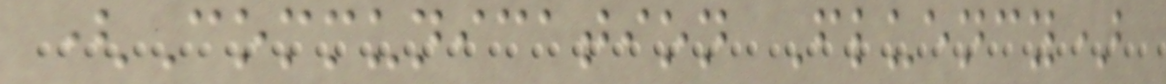(Communication Fluency)
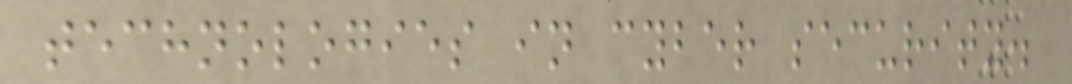technologies in cyber security.
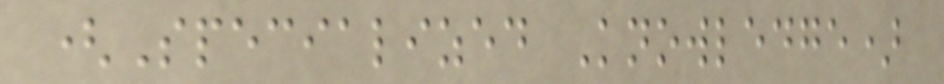(Specialized Knowledge)
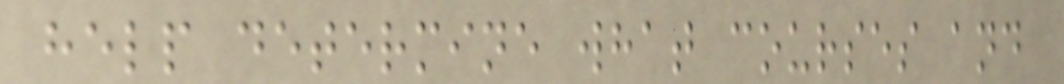help determine what courses and
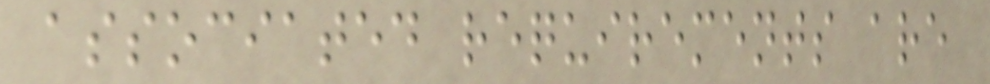associated requirements are
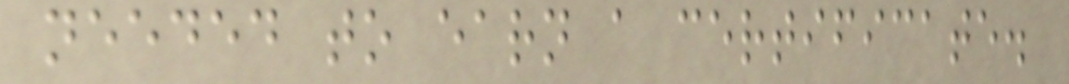needed to earn a certificate.
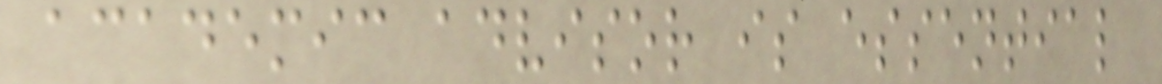academic advisor is essential
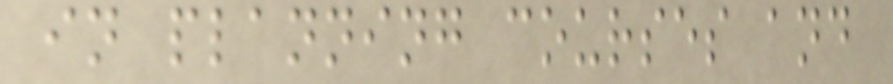in planning courses and
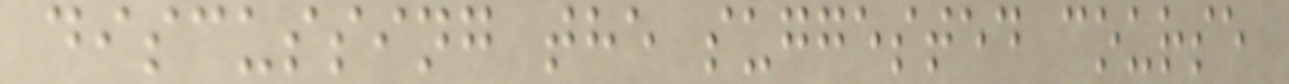discussing the suggested course
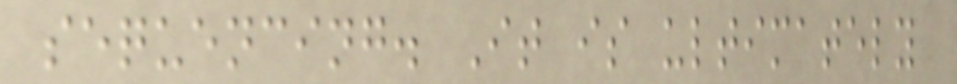sequencing. It is ultimately
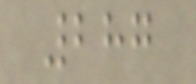287
